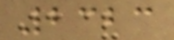2323
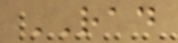RAD
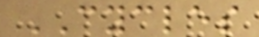CYCLES
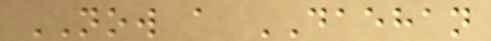NOW a DAEHAN
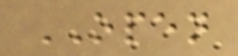OPEN
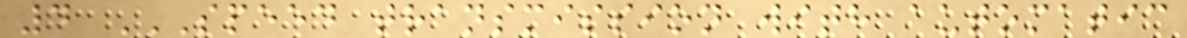4 SPEED TRANSMISSION WITH AUTOMATIC
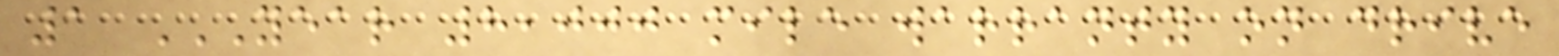1 YEAR 8,000 MILE WARRANTY ON DRIVE
